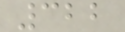322
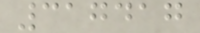317417
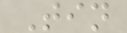Tin
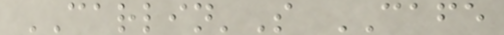CARLIN'S CAFE
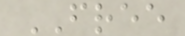FREE
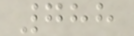788
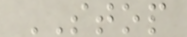STOP
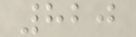820
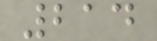214
